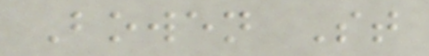Bowen St
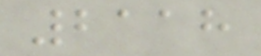2118
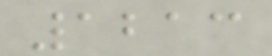1213
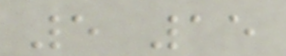5 15
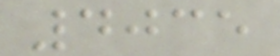4035
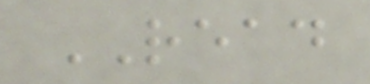READ
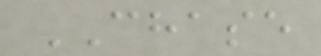CHASE
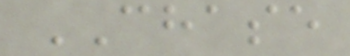CHASE
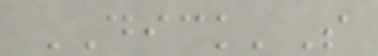DICK'S
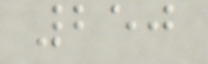250
